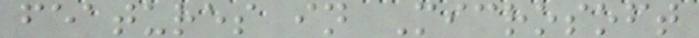features in Microsoft
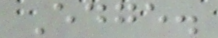Edge.
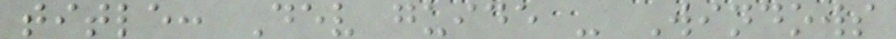title: Dev guide - Windows
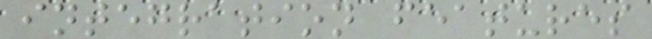integration features
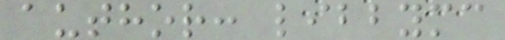author: libbymc
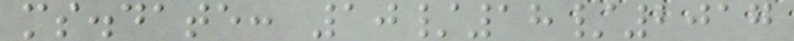ms.date: 10/18/2017
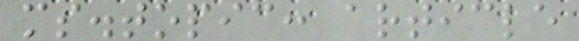ms.topic: article
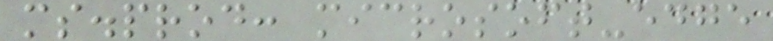ms.prod: microsoft-edge
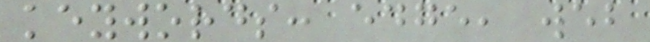keywords: edge, web
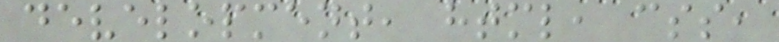development, html, css,
